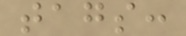tags:
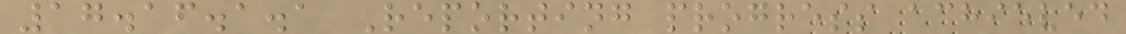17.16.1.1 Reporting progress achieved
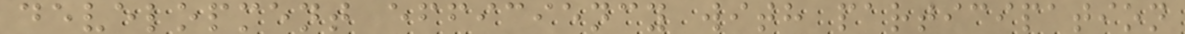development efficiency with participation
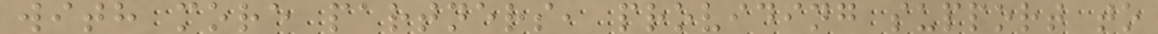with more partners, providing support to
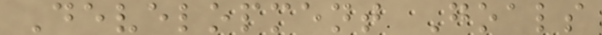Development Goals
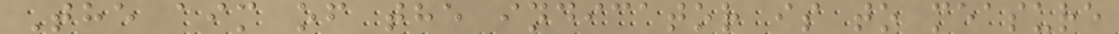The aim of the indicator is to measure
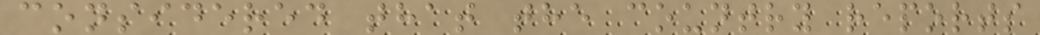considered that the country reports
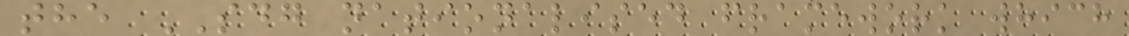the SDG nationalised framework which
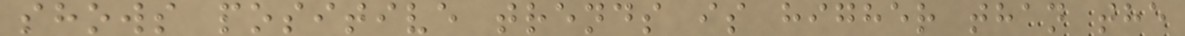shows positive trends is higher than the
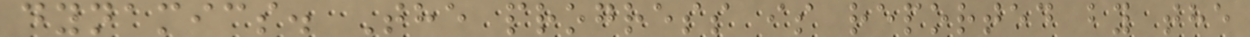dynamics. The progress is reported by the
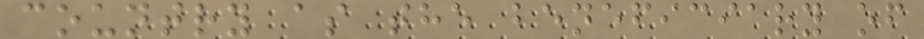country as the beneficiary of
